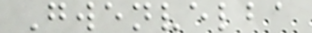Gwenvelba
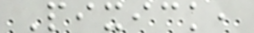Pixick,
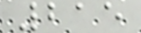215
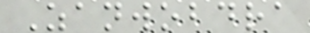Zanwobdra
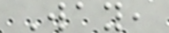Way,
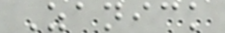Zanick
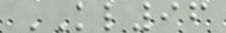KL96
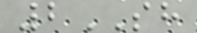2SH
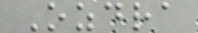Ozdra
